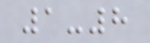1-8
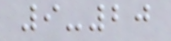9-20
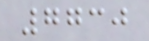7730
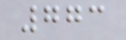773
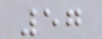57
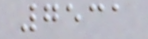7531
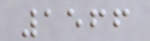1566
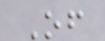Of
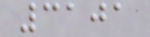3101
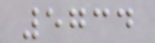5734
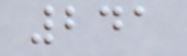241
